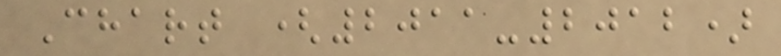Chart (2011-2012)
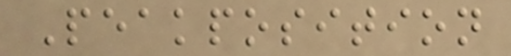Peakposition
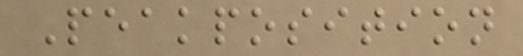Peakposition
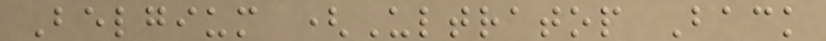Belgium (Ultratop Back
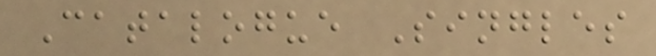Catalogue Singles
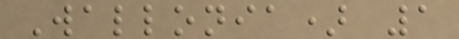Wallonia) 1
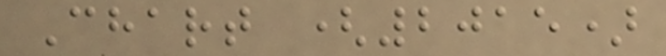Chart (2015)
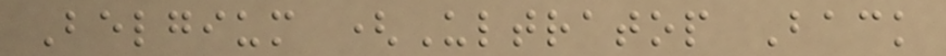Belgium (Ultratop Back
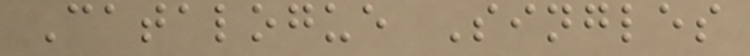Catalogue Singles
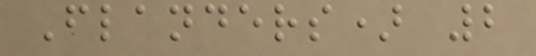Flanders) 2
